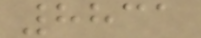8831
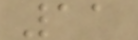11
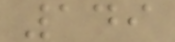149
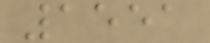1551
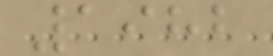1982
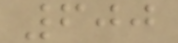600
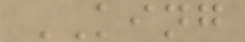KING
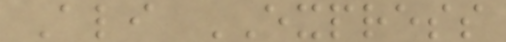Ali EXPRESS
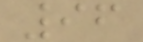96
